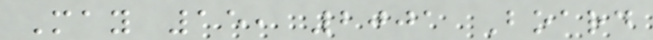May 15, 2001 Board
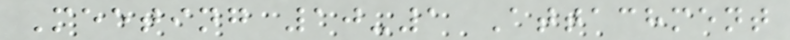Meeting 10-1 Attachment
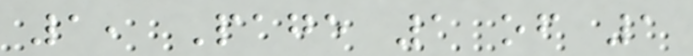1, Page 1 of 1
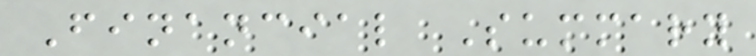Financial Summary
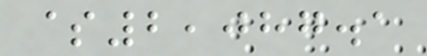$2,087.1
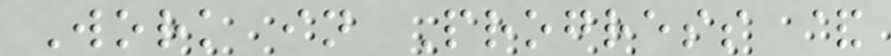Work in Progress &
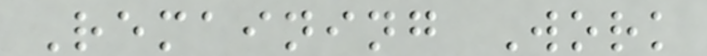Remaining Work
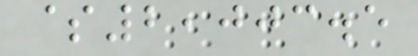$2,003.5
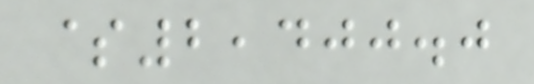$2,400.0
